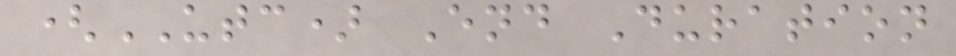(UTC) End Duration
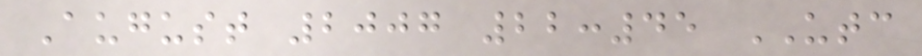August 2007 22:45 UTC
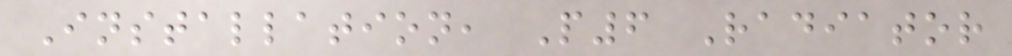Installation, P6 Radiator
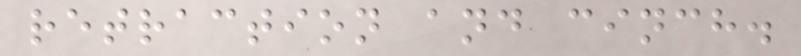retraction and cinch.
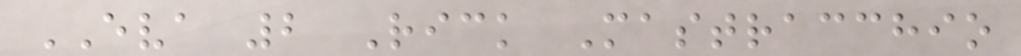EVA 2 Rick Mastracchio
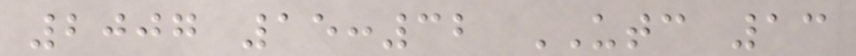2007 15:32 UTC 13
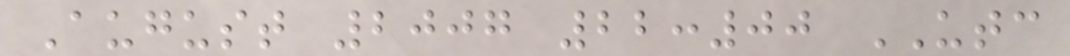August 2007 22:00 UTC
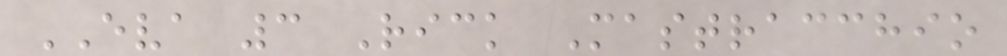EVA 3 Rick Mastracchio
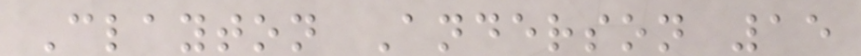Clayton Anderson 15
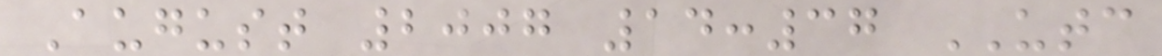August 2007 14:37 UTC
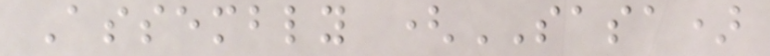Assembly (SASA)
